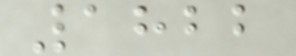1822
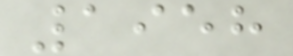1958
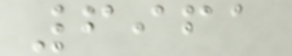6961
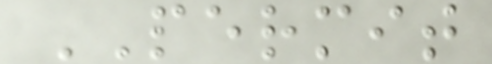PERMIT
